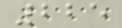225
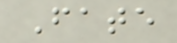Fate
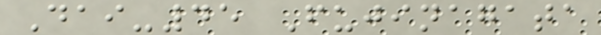Dai-45 Fujinagata
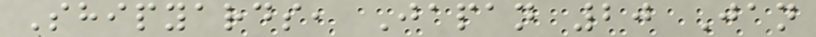Shipyards, Japan 20 Jan
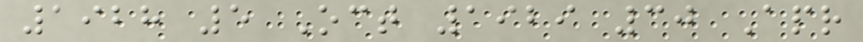1928 5 Oct 1929 30 Apr
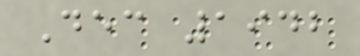Dec 1942
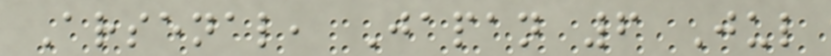Arsenal, Japan 6 Jul
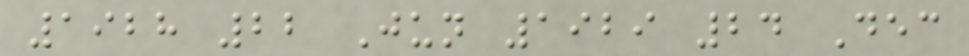1928 22 Jun 1929 24 Dec
